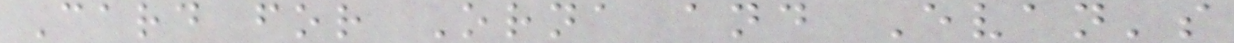Card for Orna and Evan's
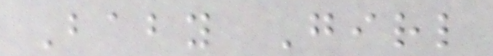Baby Girl
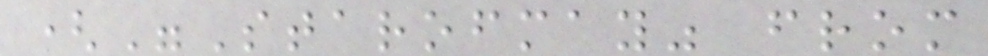("Starofmay" from
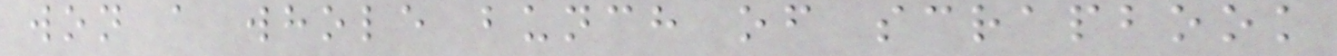won a whole bunch of scrapbook
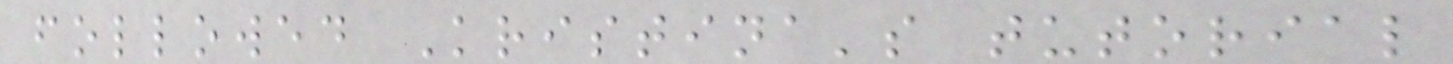followed Kristina's tutorial
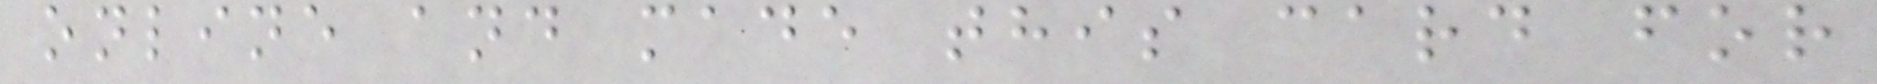online and made this card for
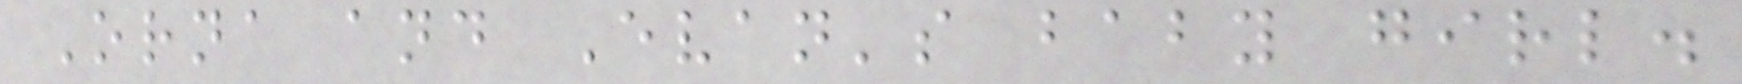Orna and Evan's baby girl.
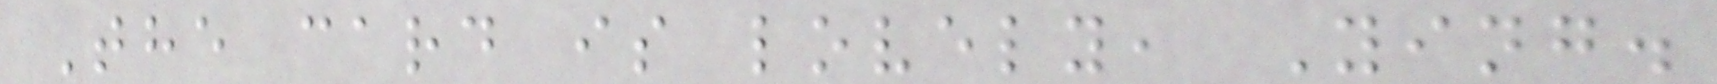The card is lovely, Ying.
